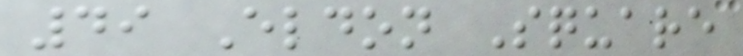49 Eldon Square
